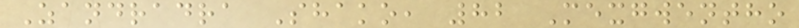Zandradra Shako, 82 Mexgwentho
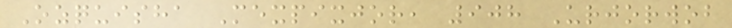Ozquisha Mexpixjor, 908 Urjorwob
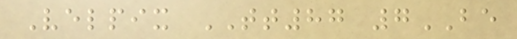Velpix TT87 7BE
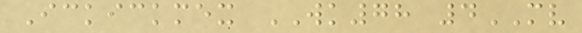Ickickmex WK78 4MV
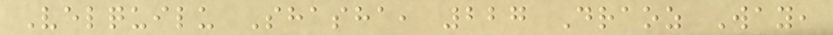Velquilu Shasha, 227 Draoz Way,
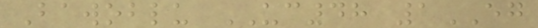Bawoblu UC48 1EG
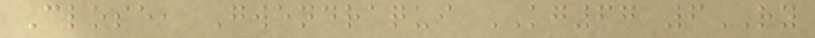Close, Gwendraqui KG67 6RY
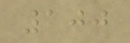100
